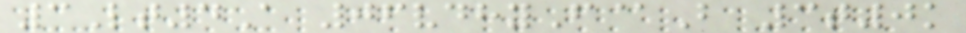3Lt4A 06vdhyF@B 3t0k
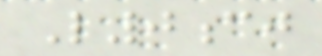L0cj
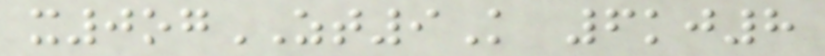x0ogZT9K 6kj8
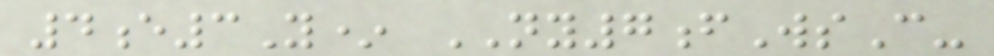4e3Y* NY7fWsC-
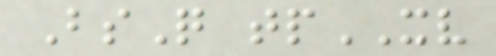BsQ tpXV
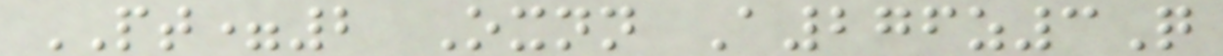PT=2 Oxnn A276z3Q
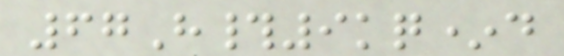67H#9kq*d
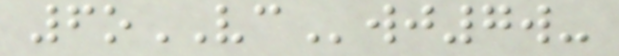6oVCwj7w-
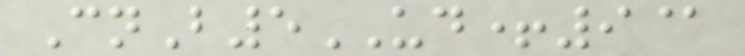CnB5UD+9@
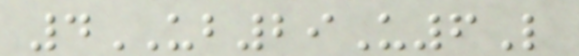4UB29U6L
